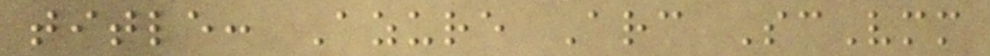title: Azure Arc ScVmm
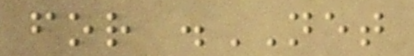for .NET
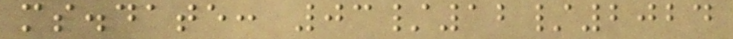ms.date: 03/12/2024
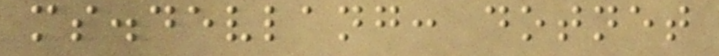ms.devlang: dotnet
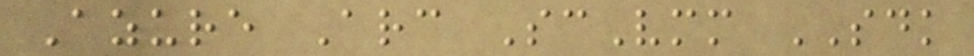Azure Arc ScVmm SDK
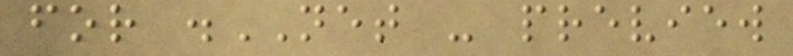for .NET - preview
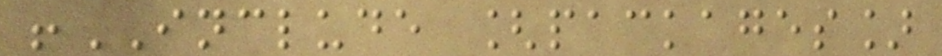!INCLUDE [packages]
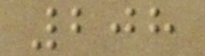208
